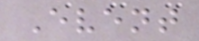Event
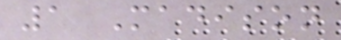1 Madison
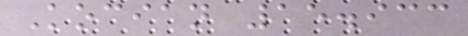Kocian 15.933
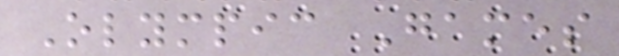Olympic Games
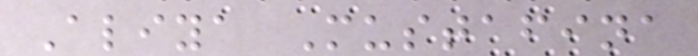Aliya Mustafina
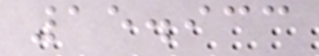15.933
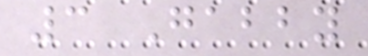3 Gabby
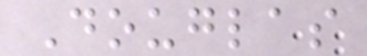Douglas
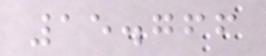15.766
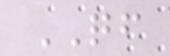QF
